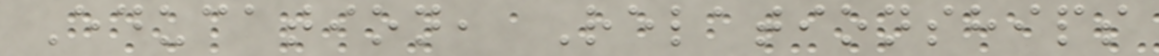Education, Relationships
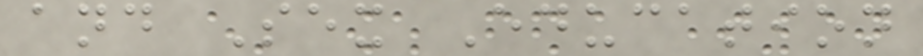and Sex Education
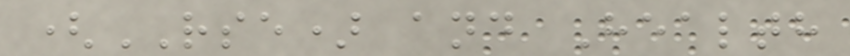(RSE) and Health
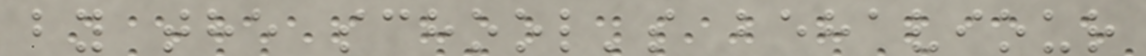by the school's behaviour
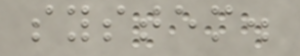system.
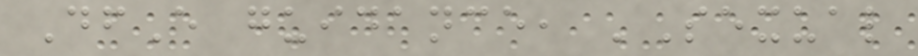DfE guidance, 'Sexual
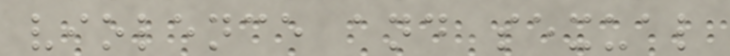violence and sexual
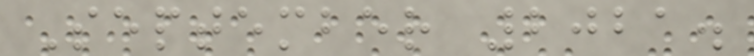September 2021.
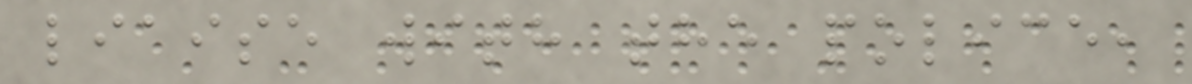liaise with the police,
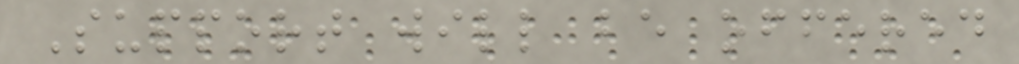Support will be offered
